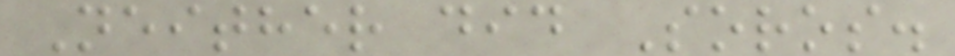Neither did Soros.
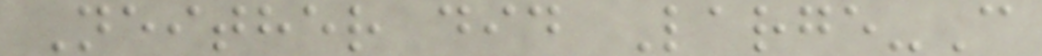Neither did Large-C
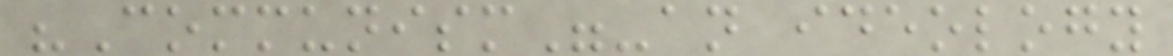"Communism"-an ideology
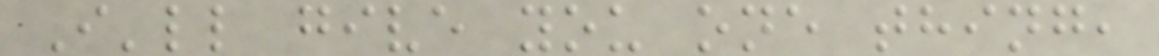I'll give you one thing,
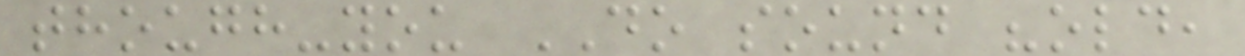though-you DO sound "old,
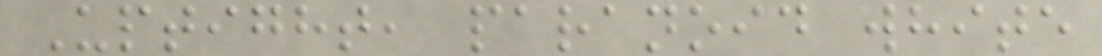Uptight, paranoid white
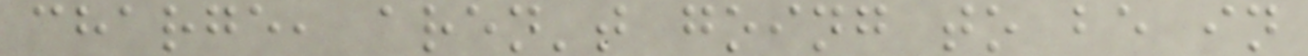charge, aren't going to be in
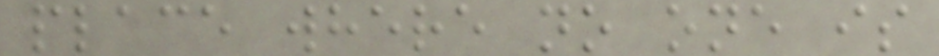place where no one is
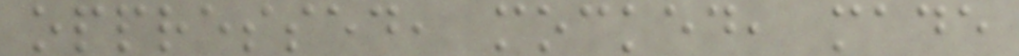oppressed, mocked, made
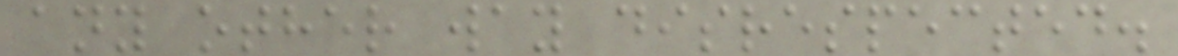any other way disrespected.
